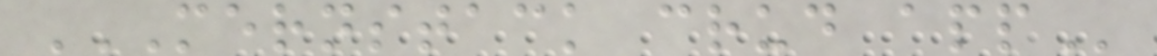MERNSTACK CRUD APP
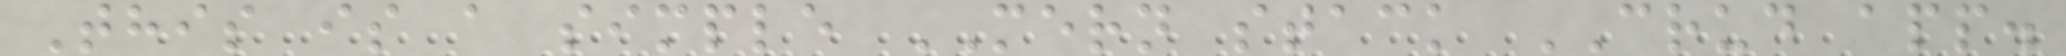This is a simple MERN stack CRUD app.
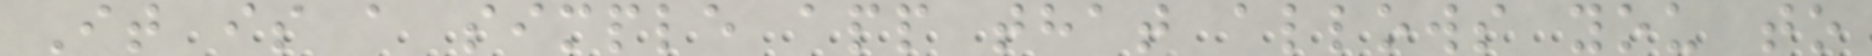It is a simple app that allows you to
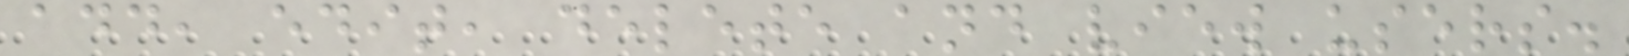add, edit, delete and view users.
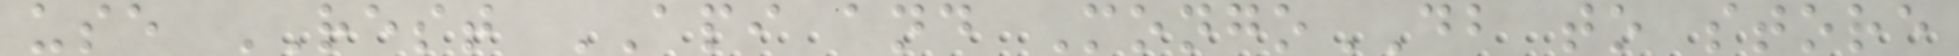use REST API and MongoDB to store
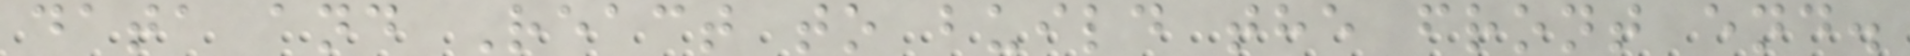data and React to build the front end.
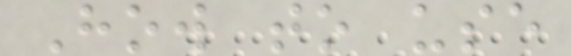How to use
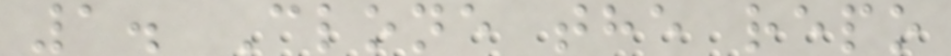1. Clone the repo
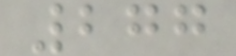277
